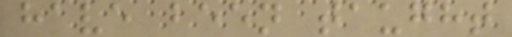have been taught
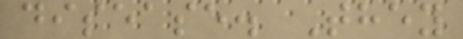disease. They
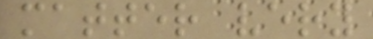matter very
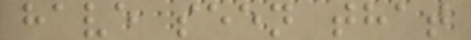have seen that
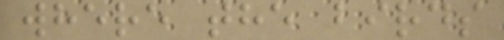where the birds
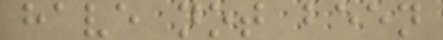have not been
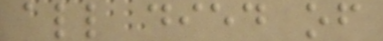all died of
